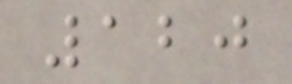120
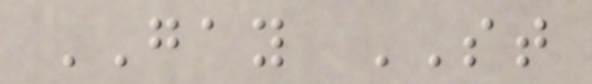GAY ST
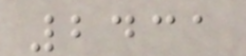2431
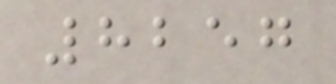8257
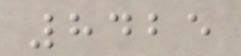8425
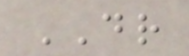DR
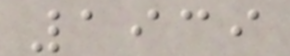1939
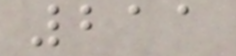211
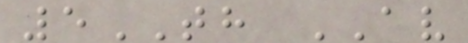5TH AV
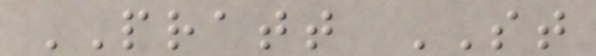PRATT ST
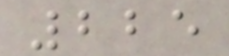225
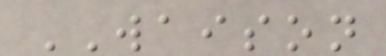WAISON
